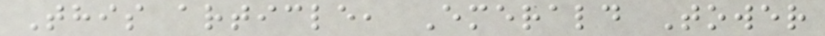This article, Emerald Tower
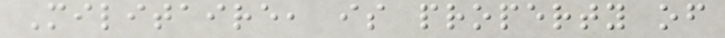Militaire, is property of
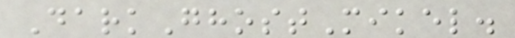DarkGhostMikel.
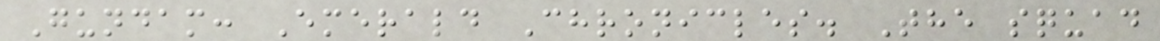Gundam: Emerald Chronicles. The squad
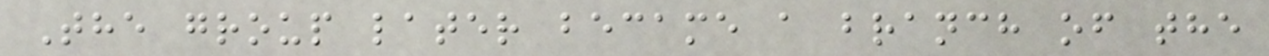The group later became a branch of the
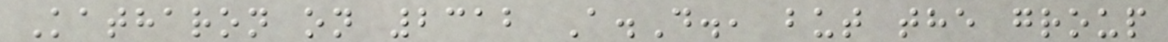Katharon on 2312 A.D., but the group
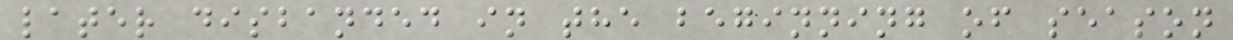later disbanded in the beginning of season
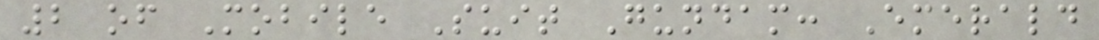2 of Mobile Suit Gundam: Emerald
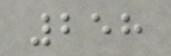258
